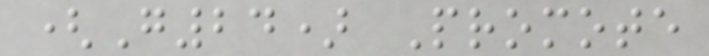(G24) Promote
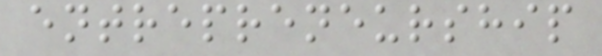entrepreneurship
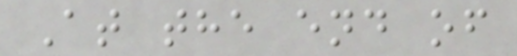At the end of
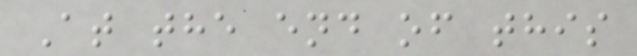At the end of this
